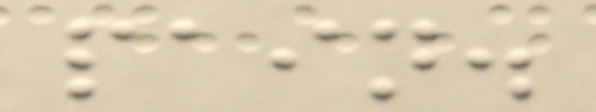pain.
